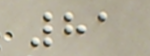81
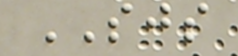SJS
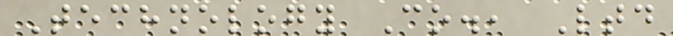Technology Co., Ltd
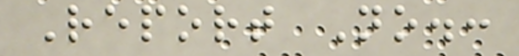Report No.:
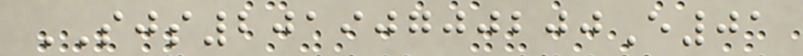SJS20190700200E01
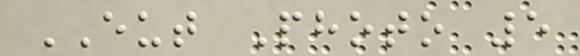EUT Photo 5
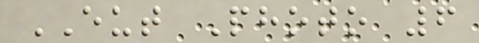EUT Photo 6
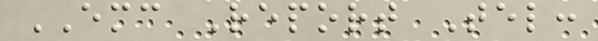EMC Report Tel:
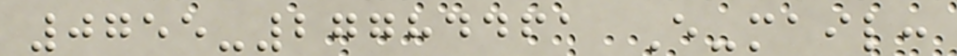0755-27784461 E-mail:
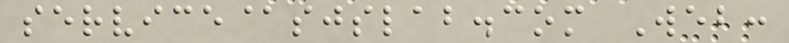service@sjslab.com Web:
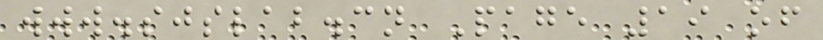www.sjslab.cn Page 19 of
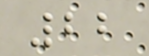22
